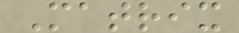Matrix
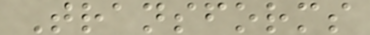Transforms
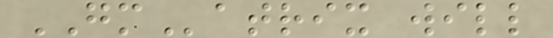GMatrix will
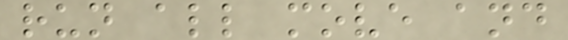run all move and
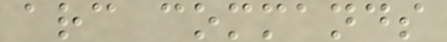arc commands
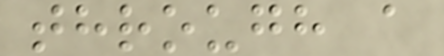through a
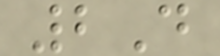2D
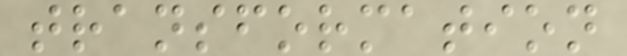transformation
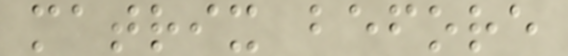matrix before
